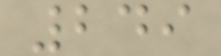249
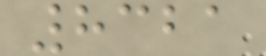8321
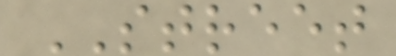STREET
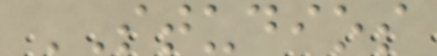STUDIOS
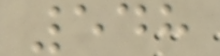548
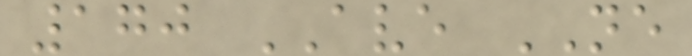170 AVE NE
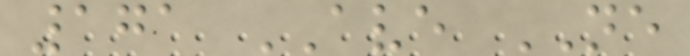171 AVE NE
